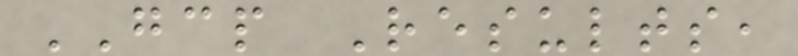GCP Results,
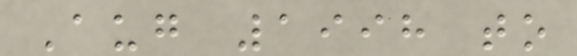Aug 1998 to
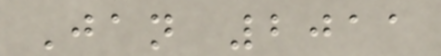Jan 2011
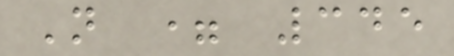N = 345
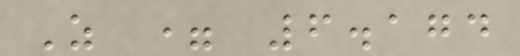Z = 6.174
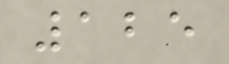125
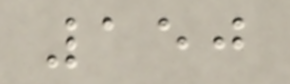150
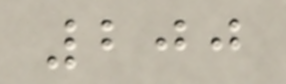200
